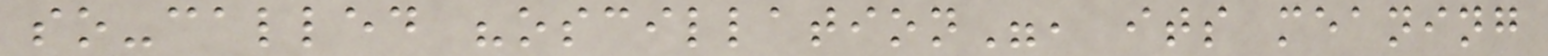so-called "oscillation", its meaning
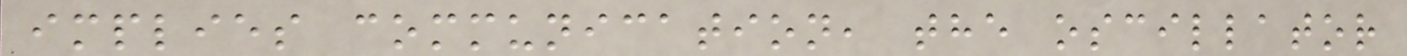implies communication, the oscillator
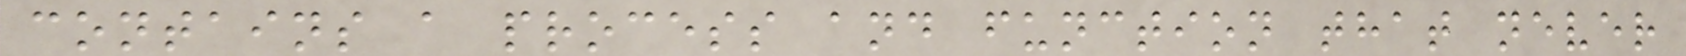contains a process and function that never
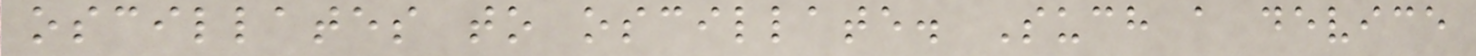oscillates to oscillate. Such a device
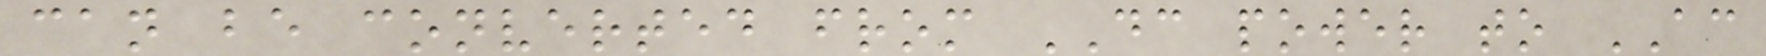can be converted from DC power to AC
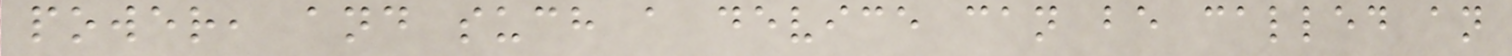power, and such a device can be called an
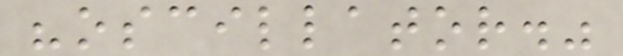"oscillator."
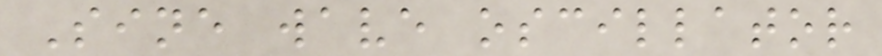Sine wave oscillator
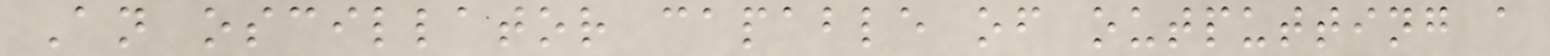An oscillator capable of outputting a
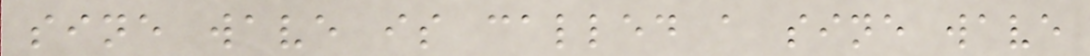sine wave is called a sine wave
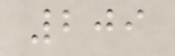209
